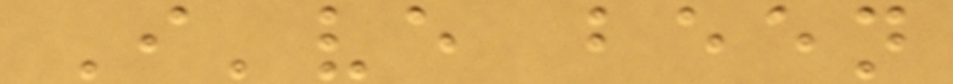I've been
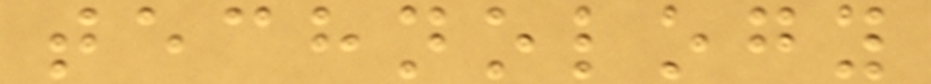technology
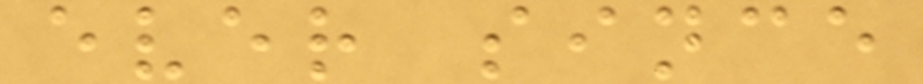ever since
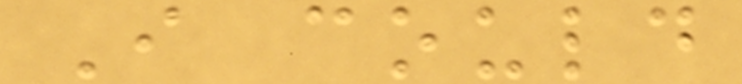I could
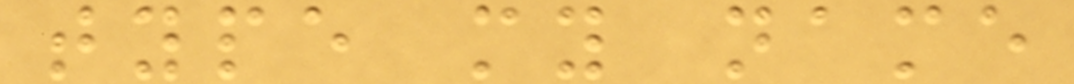type my name
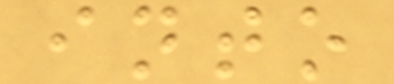into
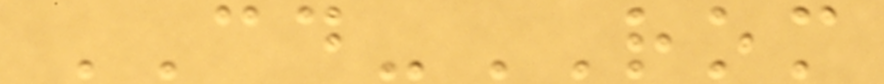CD-ROM
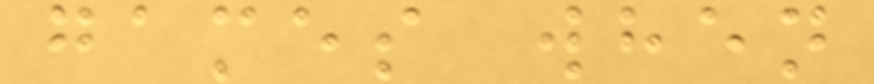games when
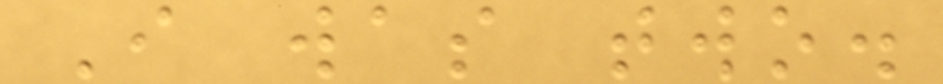I was two.
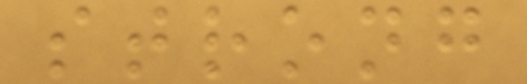strong
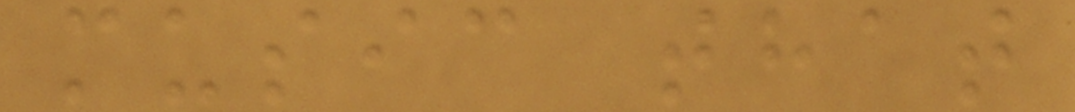music that
